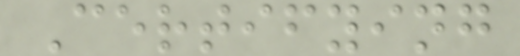Certifying
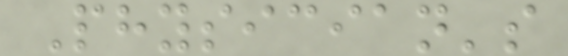Physician's
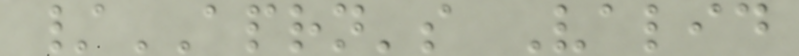/APRN's Valid
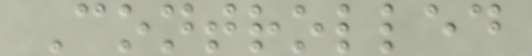Controlled
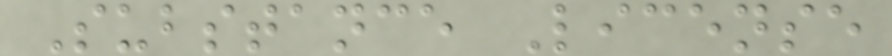Substance License
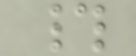#
